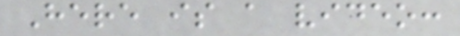Here is a video:
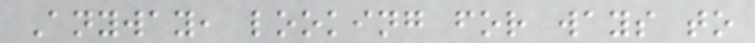Anyway, looking for ways to
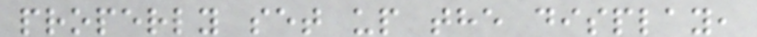properly set up the display,
